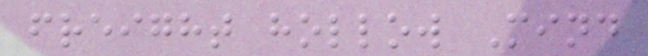freight hollow Mind
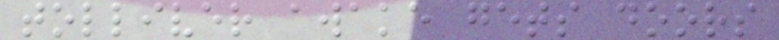tolliver awake gets doors
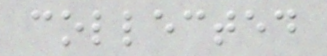collected
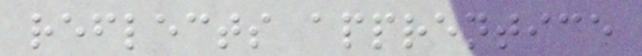reflects apprentice
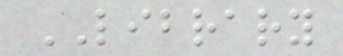LIBRARY
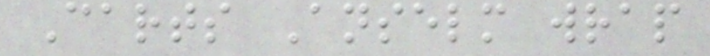Carts Anselm wrap
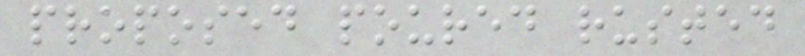proposed poured rusted
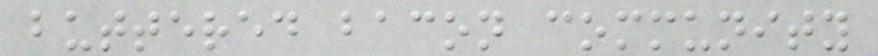buttered bacon community
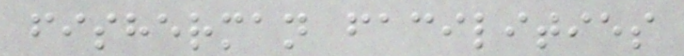fisherman facilities
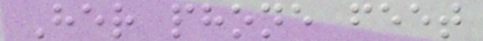Her phone feet
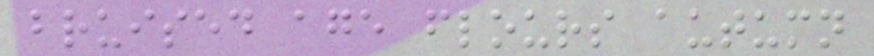bruised age flours autumn
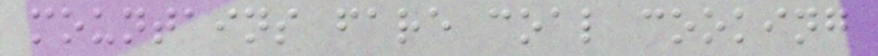mountains fare coal cooking
